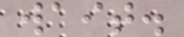wait.
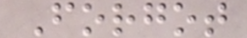Forgot
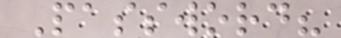Password?
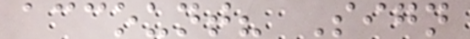account? Sign
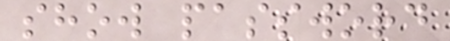show password
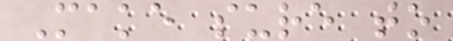Make sure to
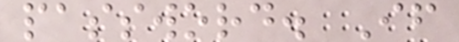password. If
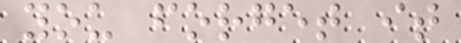you forget it
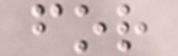for
